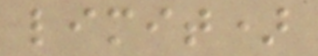limit)
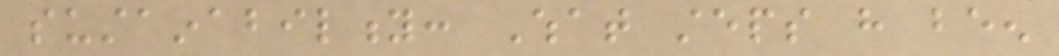sustainability: What steps have been
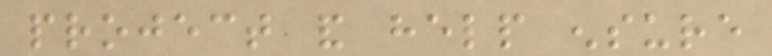project and help ensure
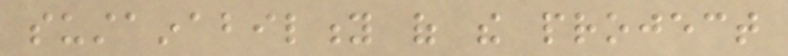sustainability of the project
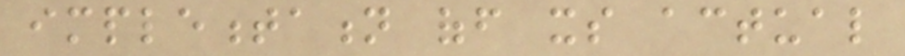implementation off its actual
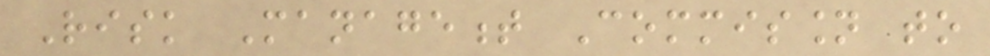Risk Management Commission to
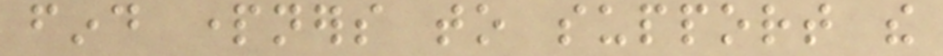find partners to support the
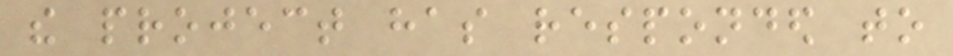the project has responded to
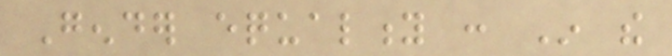Gender equality : In the
